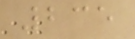235
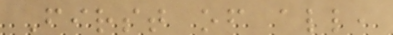First of all,
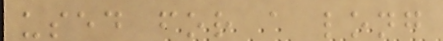used for a long
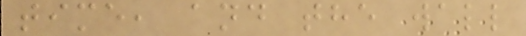time, and the wall
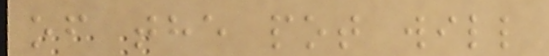of the pot will
